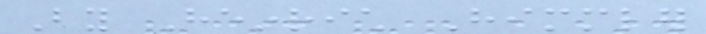By Heinrich Himmler
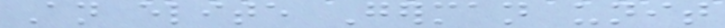An elite German unit
